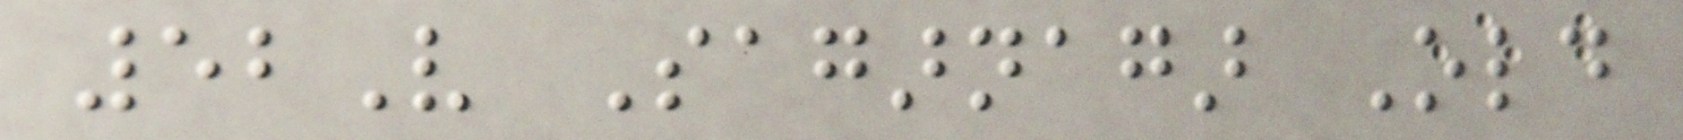52V Sagarnagar Old
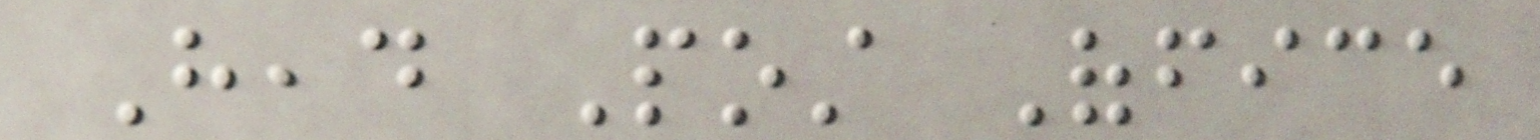Head Post Office
